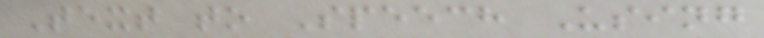Text to Speech Using
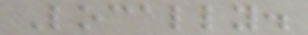Locally.
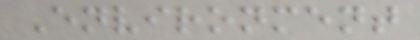Environment
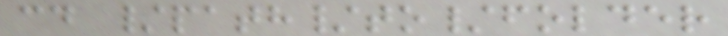cd /path/to/folder
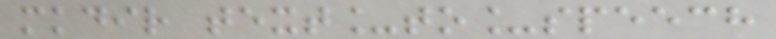mkdir text_to_speech
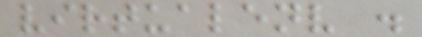virtualenv .
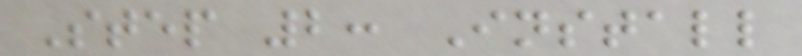Step 2: Install
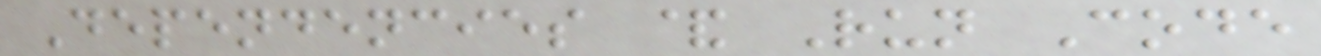Dependencies & Run Code
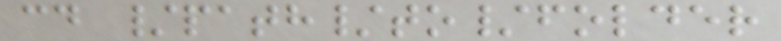cd /path/to/folder
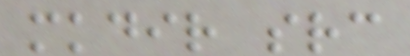mkdir src
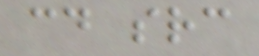cd src
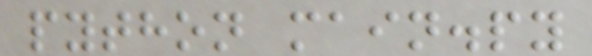python main.py
